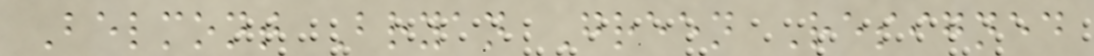Belmont Bryan Green Resigned
